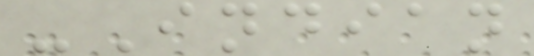-Indian
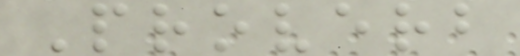Proverb
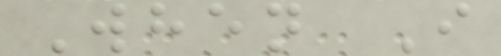When I
